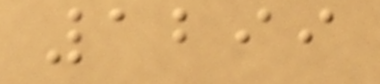1299
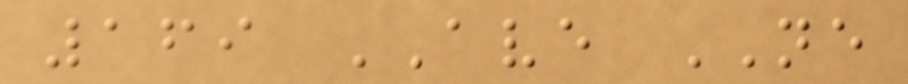169 AVE NE
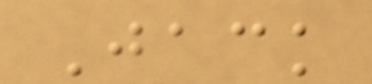Jack
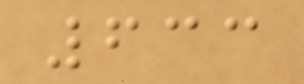633
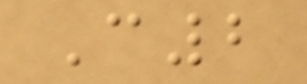C2
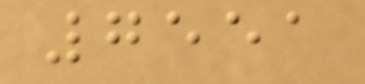7551
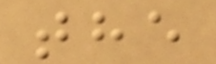the
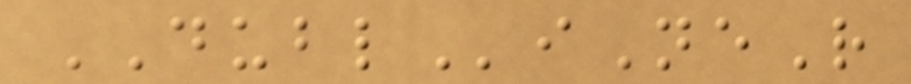DUBLiNeR
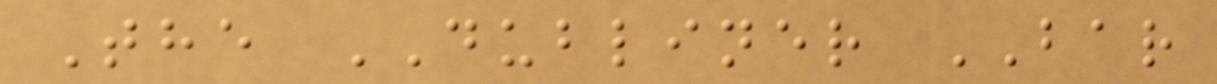The DUBLINER BAR
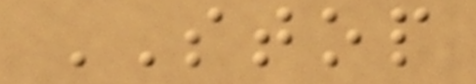STOP
